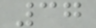37
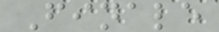Finale
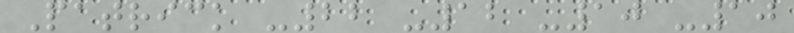Patrick -22 -12 -10 -10
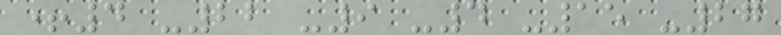+4 -22 -9 -4 -15 -27
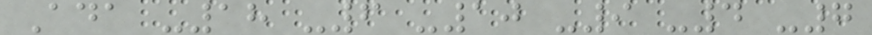Ada -18 -6 -10 -9 -4 -7
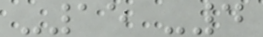-15 -4
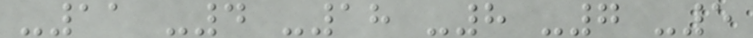-11 -4 -18 -8 -7 -5
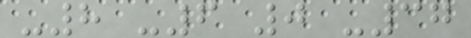-8 -6 0 -37
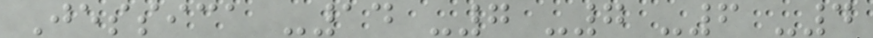Jessica -14 -7 -7 -6 -4
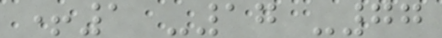+1 -17 -77
